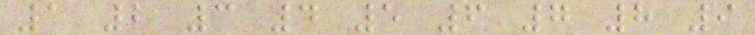1 2 3 4 5 6 7 8 9
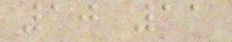10 11
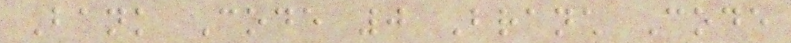Bank Code 0 Branch Code
